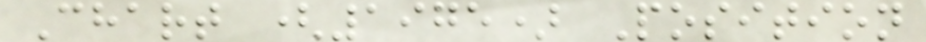Chart (1975) Position
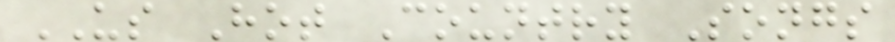US Hot Country Songs
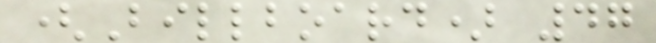(Billboard) 47
